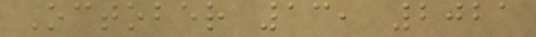October 13, 2021
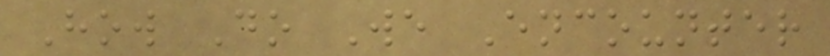How Do We Encounter
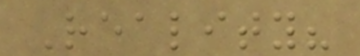Reality?
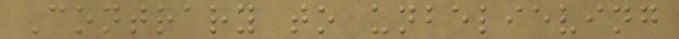Contrary to unbelieving
